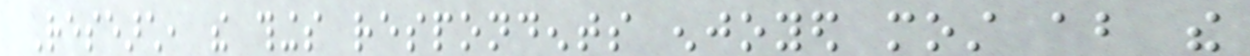Research, the things respondents enjoyed most about the
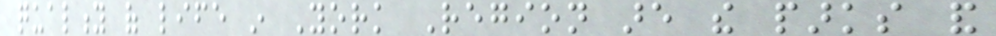quality of life in York Region are the parks and
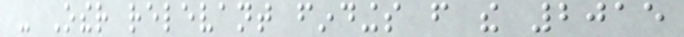- Other relevant findings from the 2015
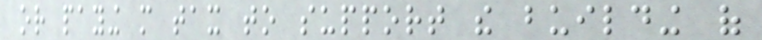or paying more tax to support the building of
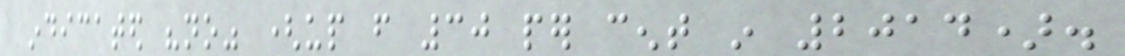indicated "no" (up from 30 per cent in 2014).
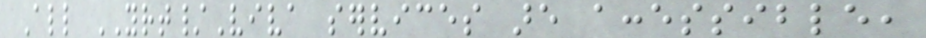All YRT/Viva services are accessible,
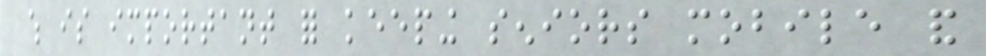which is important for keeping seniors mobile and
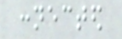connected
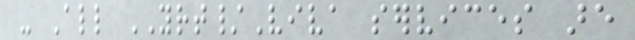- All YRT/Viva services are
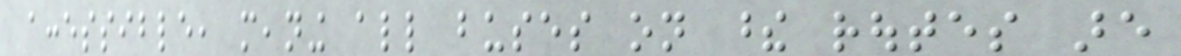accessible, meaning all buses on these routes are
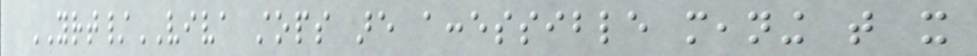YRT/VIVA stops are accessible meaning that it
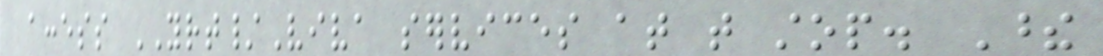access YRT/Viva services at that stop. These
